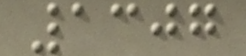1307
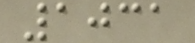1031
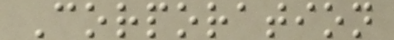Corporation
